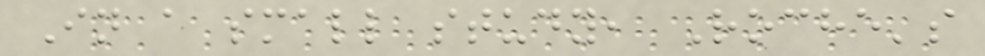In a small study, Roche's
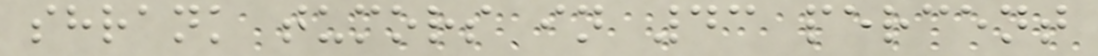shrank tumors in 43 percent
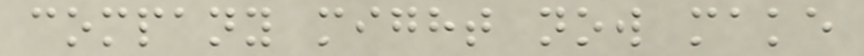company might now make
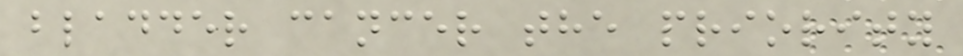bladder cancer the priority
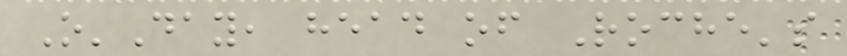O'Day, head of Roche's
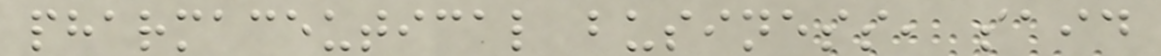pharmaceutical business, said
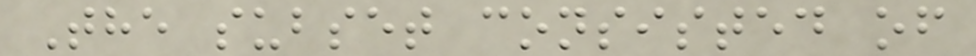The subset consisted of
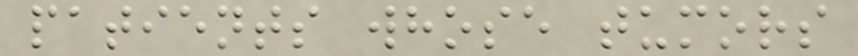patients whose tumors
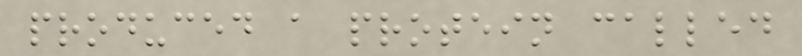produced a protein called
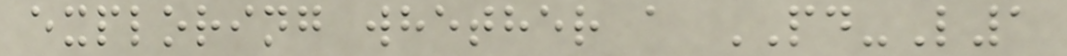exploring whether a PD-L1
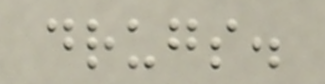drugs.
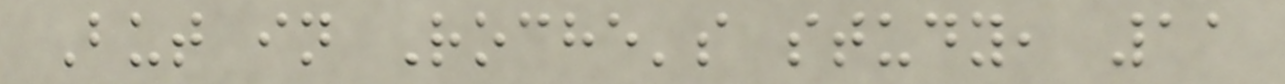But in Roche's study, 11
